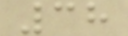38
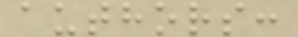authors:
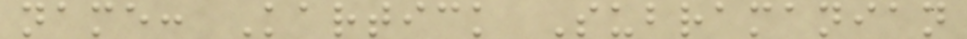name: Kartick Subramanian
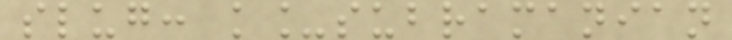slug: k_subramanian
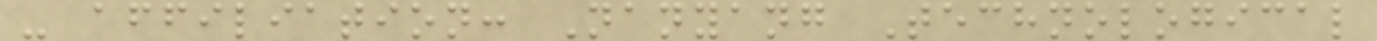- affiliation: Nanyang Technological
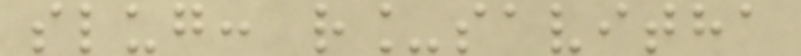slug: r_savitha
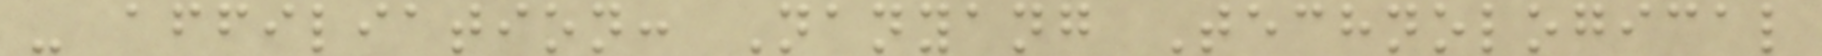- affiliation: Nanyang Technological
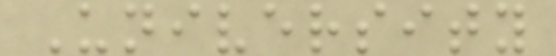University
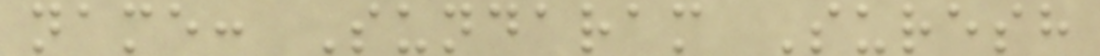name: Sundaram Suresh
